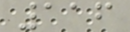116
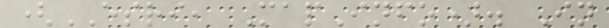(ESRI, MapInfo). In
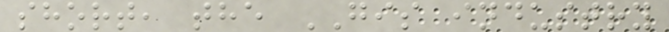short, the GIS industry
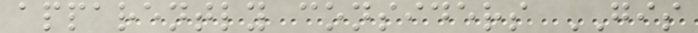apparently considers GIS
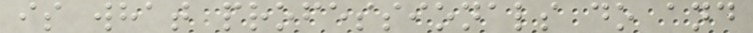is what professionals do and
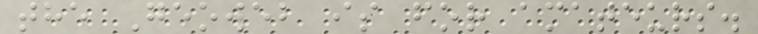the Geoweb is for amateurs.
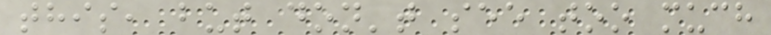this, but don't see too much
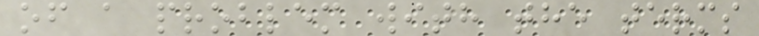of a problem with the terms
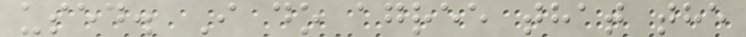used. I do agree that the
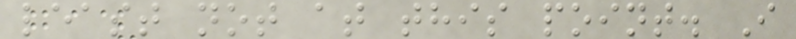least not at this point. I
